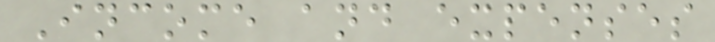Income and expenses
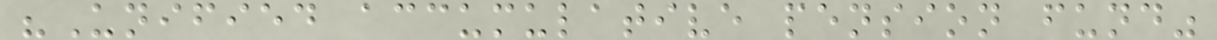"Unified accumulative pension fund"
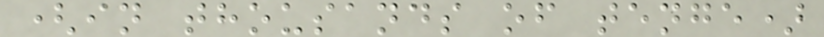(in thousands of tenge)
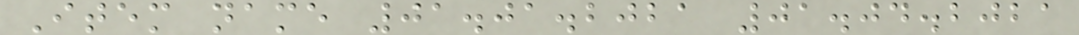Item name 01.01.2021 01.04.2021
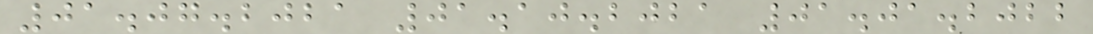01.07.2021 01.10.2021 01.01.2022
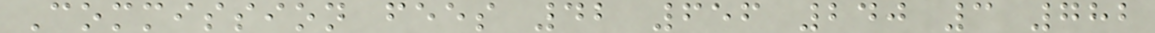Commission fees 42 656 240 3 782
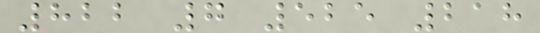822 7 525 218
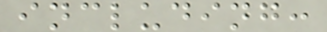including:
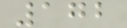172
